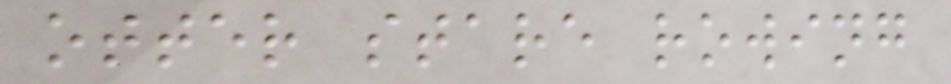otter stare rowing
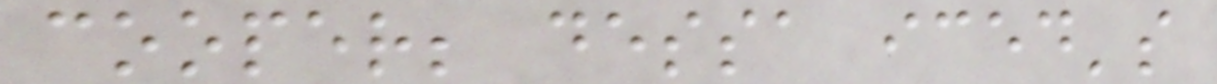cooper; dessa iced's
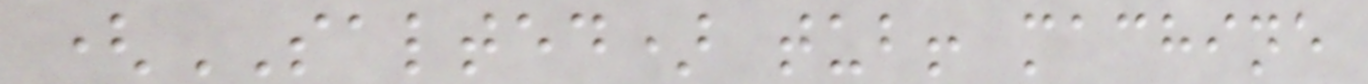(SALTED) tub! machine
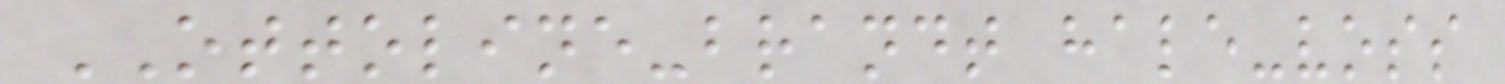OTTOLINE-brandt hale-voss
